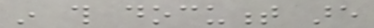in this document are
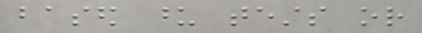based upon tests or
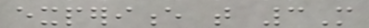experience that 3M
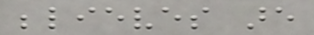believes are
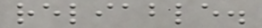reliable.
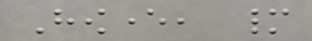However, many
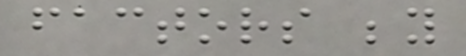factors beyond
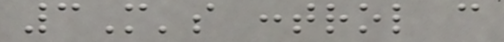3M's control can
